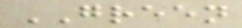GREEN
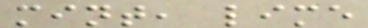mint, lime
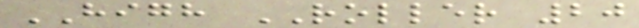HIGH ROLLER 20
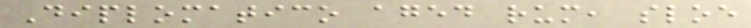Diplomatico aged rum, sloe
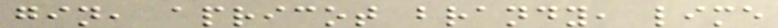gin, apricot brandy, lime
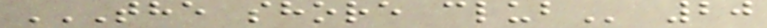THE SHORE CLUB 20
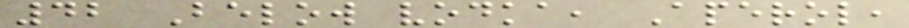42 Below vodka, Aperol,
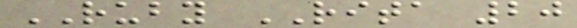RUBY RITA 20
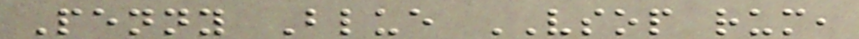Penny Blue VSOP rum,
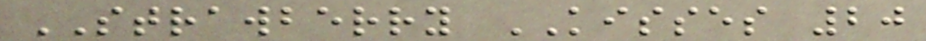STRAWBERRY KISSES 20
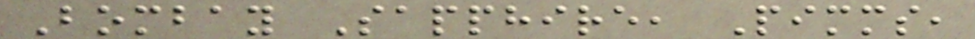Bombay Sapphire, Pimms,
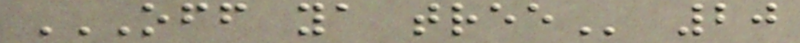OFF YA TREE 20
